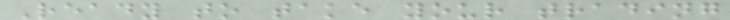Ready to take your trading
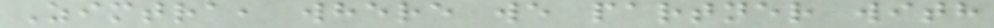Zimtra, where we partner with
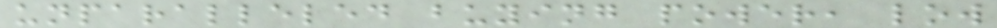unparalleled buying power, low
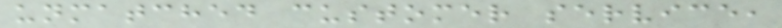unmatched customer service,
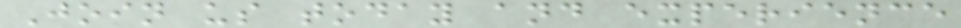Join us today and experience
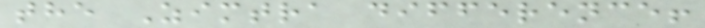the Zimtra difference!
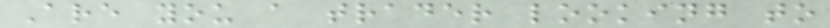Are you a trader looking to
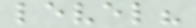level?
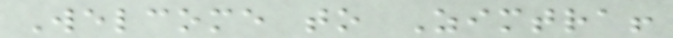Welcome to Zimtra!
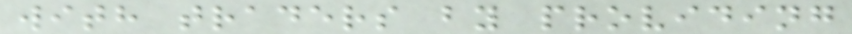with traders by providing
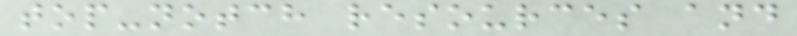top-notch resources and
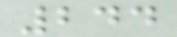244
